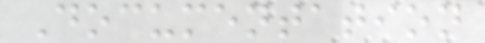Documentation
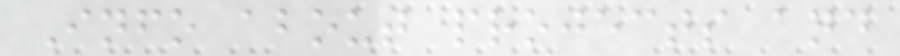Info about projects and
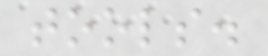tools.
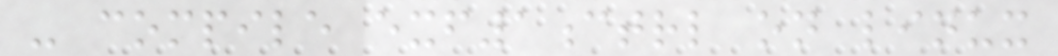- compile exf1ctrl on linux
